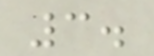3.
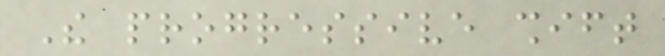The progressive shift
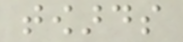towards
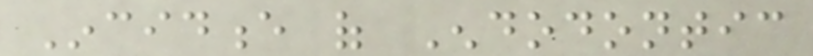Incidence of Endodontic
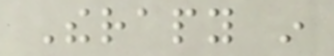Therapy in
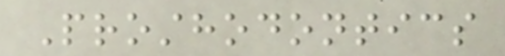Prosthodontics
